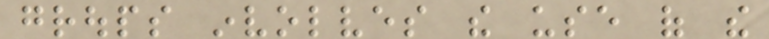groups involves the use of the
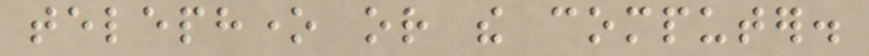telephone or the computer.
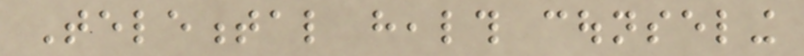Telemental health counseling
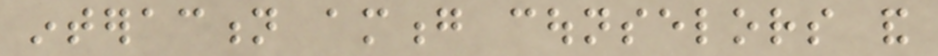interaction among counselors and
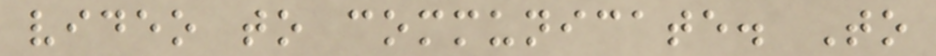video to communicate. To
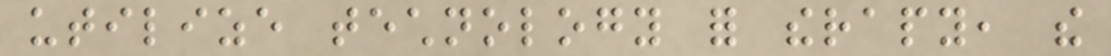utilize technology for therapy, the
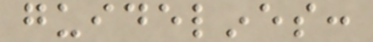guidelines:
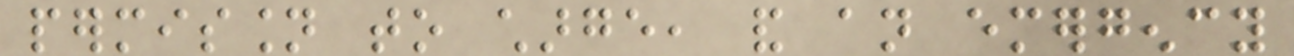permission to charge, and an emergency
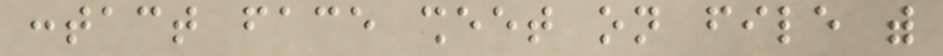contact face sheet on file with
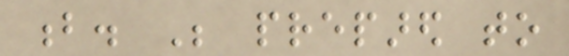b. Be prepared to
